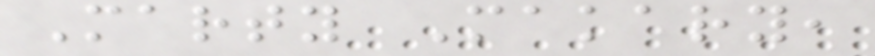Marty Makary,
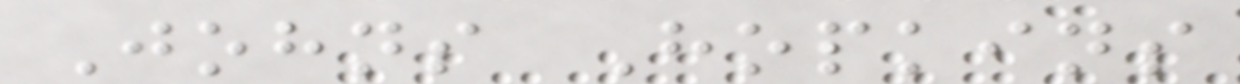Johns Hopkins
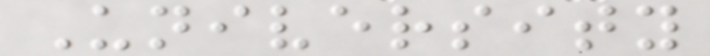University
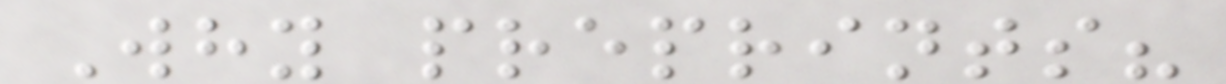Why preprints?
